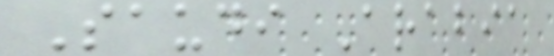Saudi Arabia
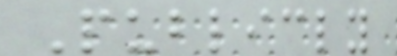Publicly
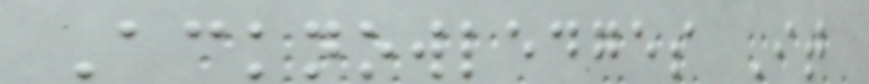Acknowledges It
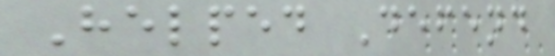Helped Defend
